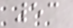53
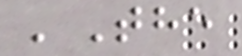'The
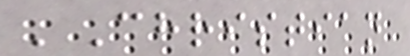'Christian
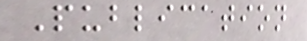Publication
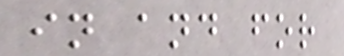in and for
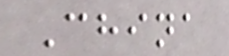China
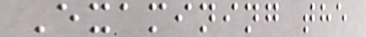Examining the
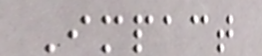Impact
